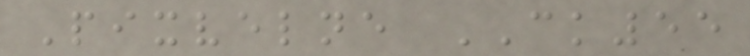Pixvelne CK55
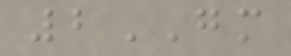2GM
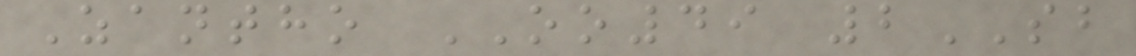Zantho OO49 2SB
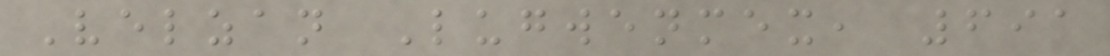Velzan Lugwenmex, 691
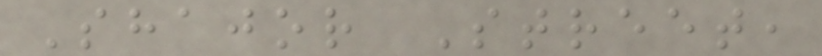Shajor Street,
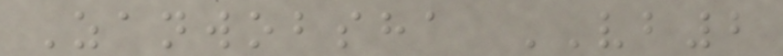Zanwobsha VB2
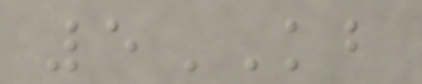5KB
